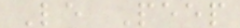Le Peep
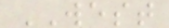WEST
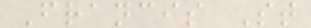Francis St
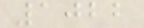1022
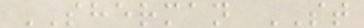SHERMAN ST
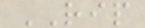RIP
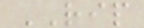RIP
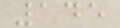145
